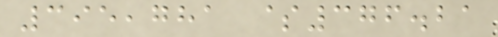395,781 $376.21
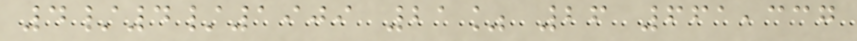4/4/1909 21% 26 661,337
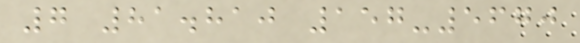7 81.810 157-5670
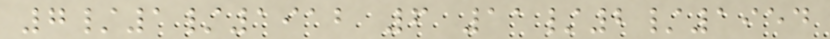7/1/1912 6 11/2/1954
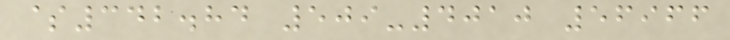$342.84 509-4010 56966
